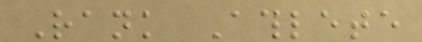Rank Athlete
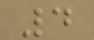4
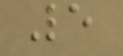5
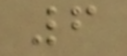6
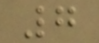7
